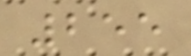255
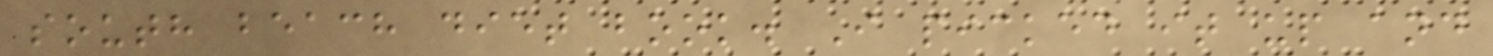south beach diet book. I picked it up and
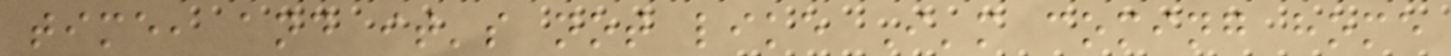time, and it's not like I'm coming home
